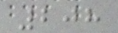208
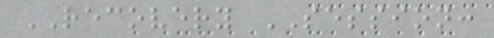RECOVERY SESSION:
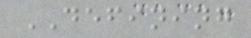DEFINING
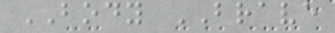BODY BRAVE
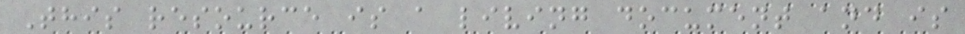This resource is a living document and is
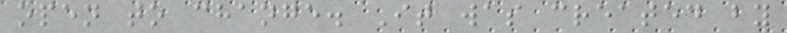open to change. It was created by
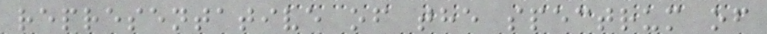representative of the spectrum of
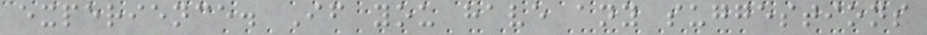experience. If you have any suggestions
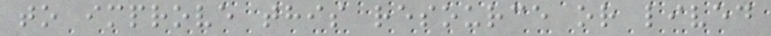to improve this resource or lived
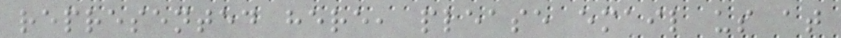represented here, please email us at
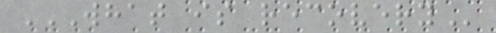WHAT IS RECOVERY
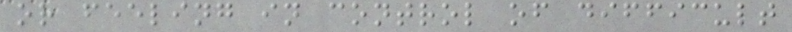or feeling in control of difficult
